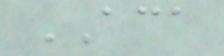ACA
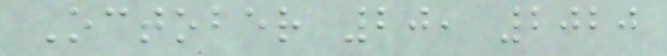October 20, 2020
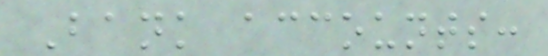Bank accounts:
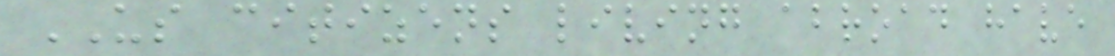US citizens living abroad have
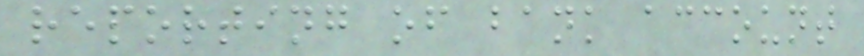reporting of bank account
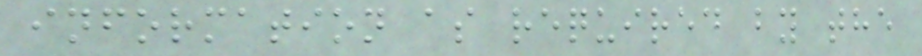information as required by the
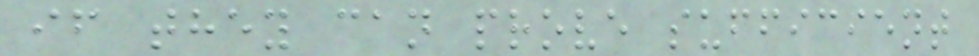if they can prove sufficient
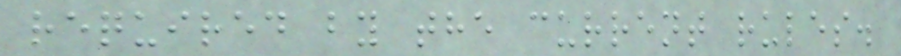required by the current rules.
